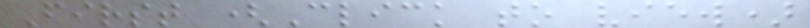First (Click to view)
